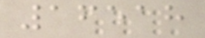16518
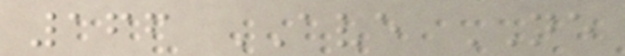166 AVE NE
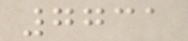7731
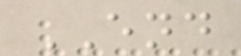END
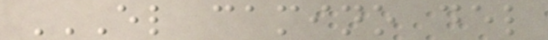EL CAMINO DEL
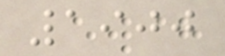1900
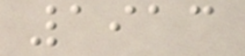1913
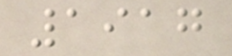1917
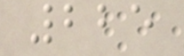225
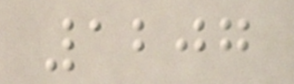1207
